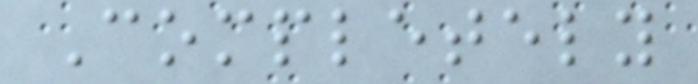Completely
